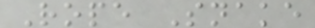Rope Snake
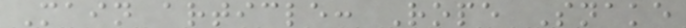Main article: Rope Snake
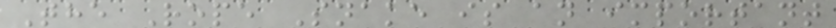The Rope Snake is an important
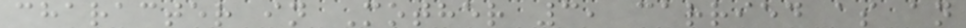character in Mother 3, carried as an
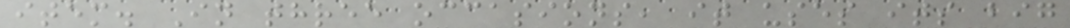item. In three occasions, it uses its big
